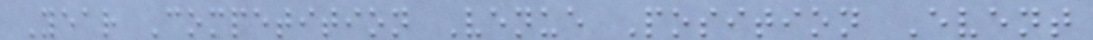Year Competition Venue Position Event
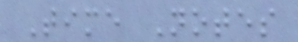Time Notes
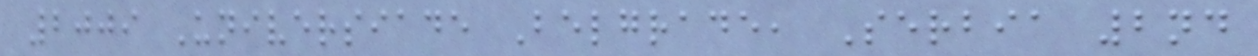2009 Universiade Belgrade, Serbia 2nd
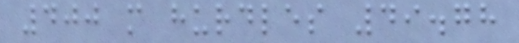400 m hurdles 49.78
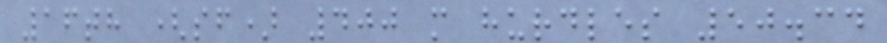16th (sf) 400 m hurdles 50.34
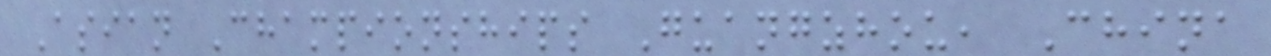Asian Championships Guangzhou, China
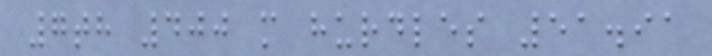7th 400 m hurdles 51.91
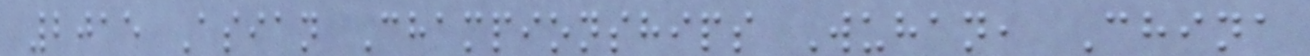2015 Asian Championships Wuhan, China
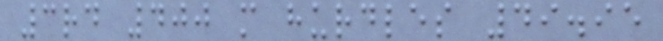3rd 400 m hurdles 49.95
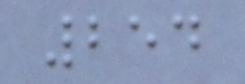254
